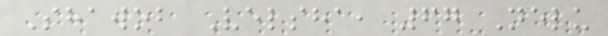Shawob Velsha, 67 Nelu
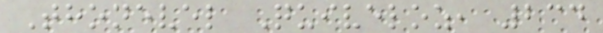Thonevel Quiveloz, 234
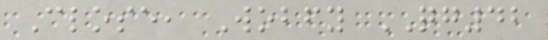Close, Wobfy QG42
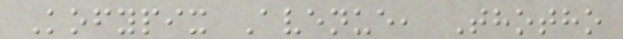Kofypix Avenue, Thotho
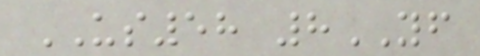US58 8YF
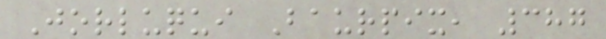Jorluqui Baurpix, 387
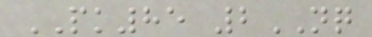PK85 2NQ
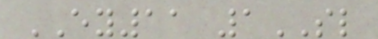EY11 1SL
